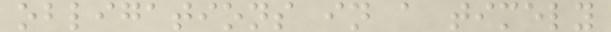obligations in a timely
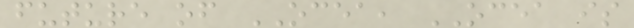future of OCEA, OCEA is
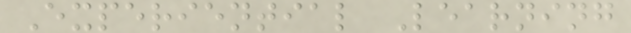Experiential Learning
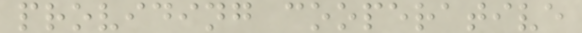providing cooperative
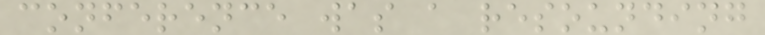conference was a resounding
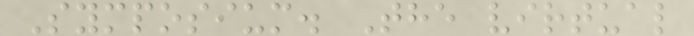Symposium. The virtual
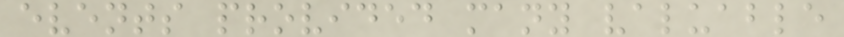events provided many valuable
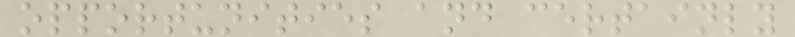opportunities and certainly
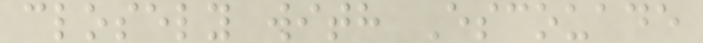closely with Escouade
